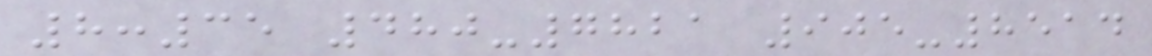8:35 480-7821 905-8514
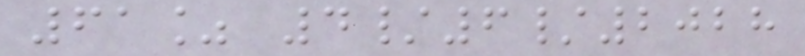61% 4/6/2028
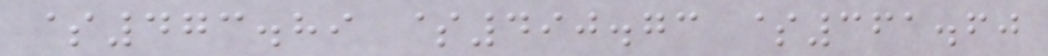$473.89 $490.73 $361.60
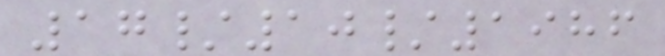17/10/1986
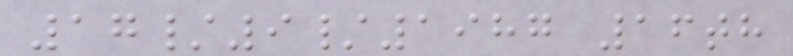17/9/1987 16th
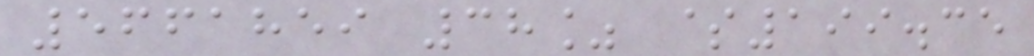5661859 38% $199.35
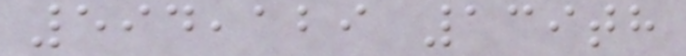594,129 139th
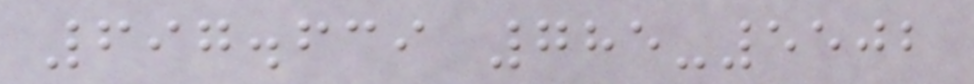697.639 785-5502
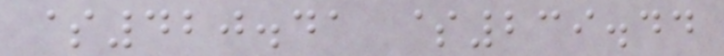$420.41 $239.44
